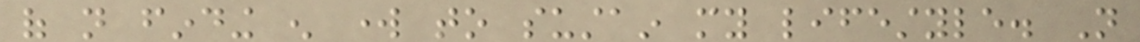of not finding enough work to sustain my lifestyle. Not
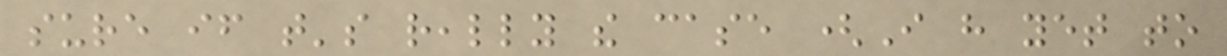sure if that's really the case (I have yet to
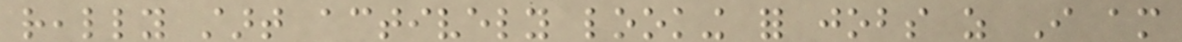really start actively looking for jobs as I am
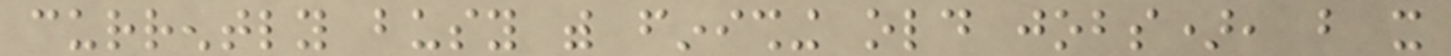currently busy with finishing old jobs), but it
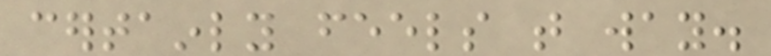certainly feels that way.
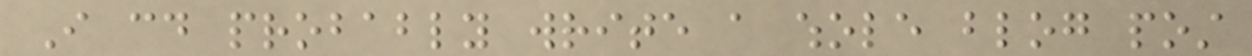I could probably write a whole blog post
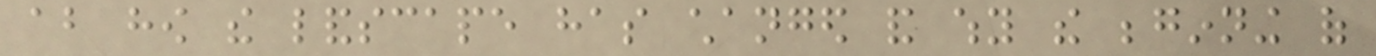about how the landscape has changed and why the beginning of
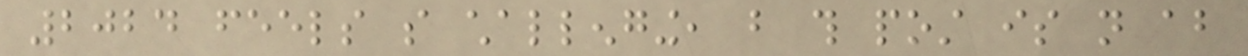2024 feels so challenging, but this post is not about
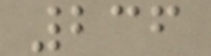236
